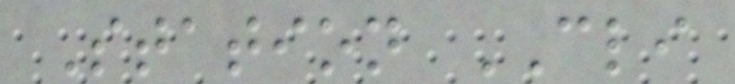Station CLI
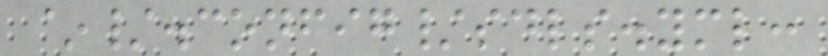~/.config/sdls.yml:
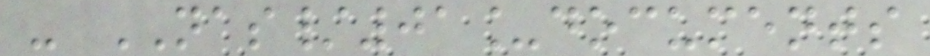- NAS/01_documents
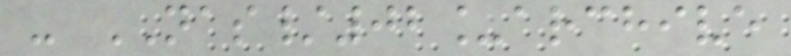- NAS/02_archive
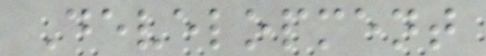Development
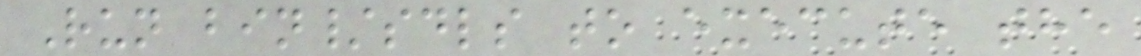Run bin/sdls to execute the
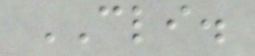CLI.
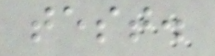test.
